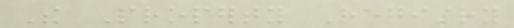The Property Registry
